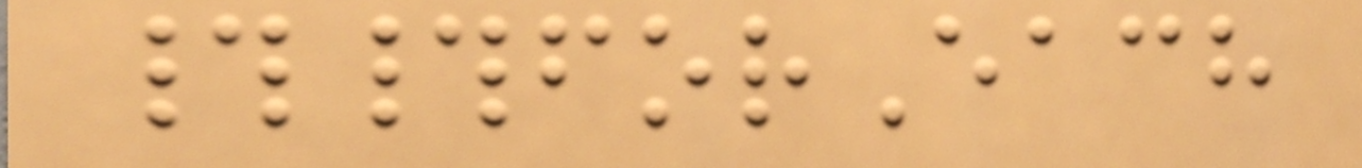##forEach
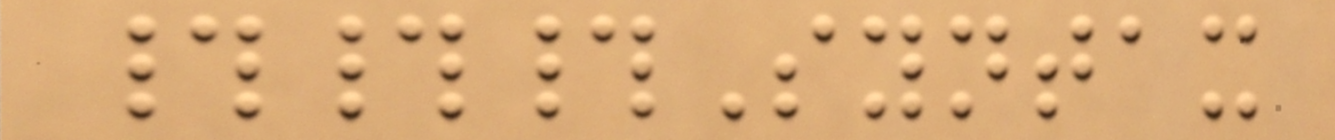###Syntax
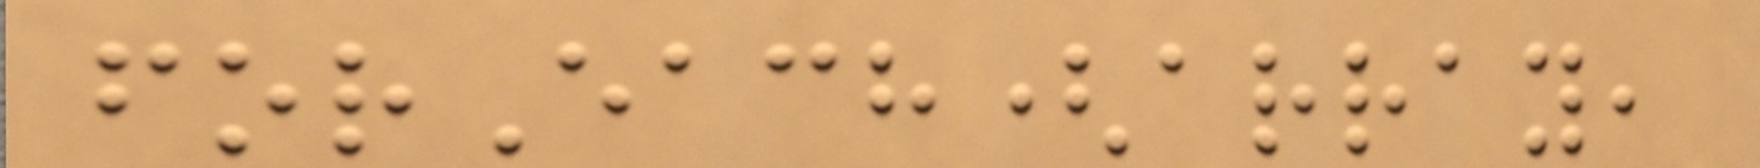forEach(array,
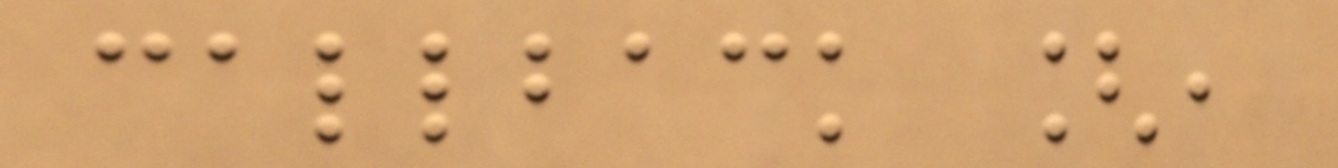callback [,
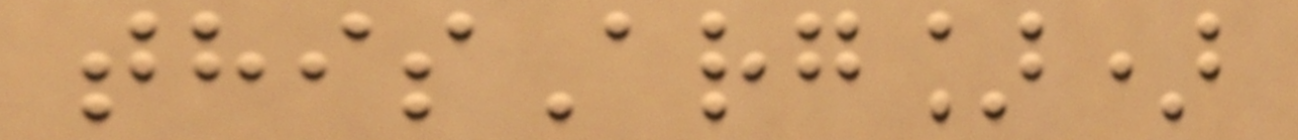thisArg])
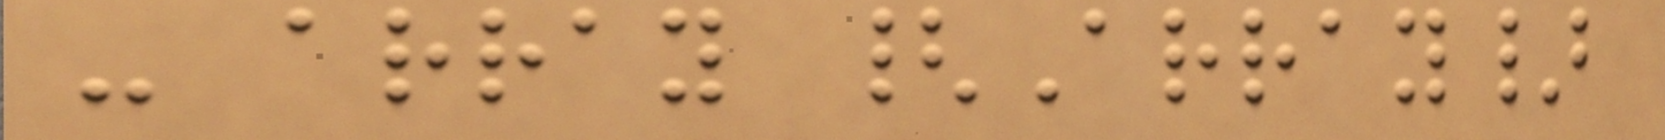- array {Array}
